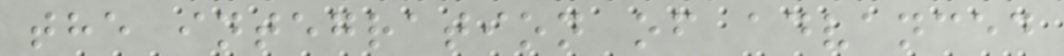the integration of advanced
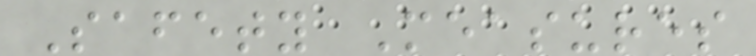Safety Measures
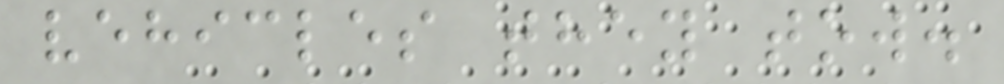vehicles they tow.
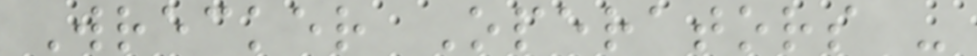Wrecker Operators -
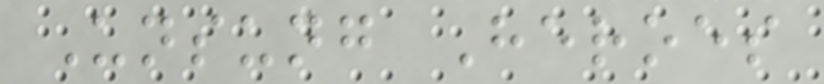Unsung Heroes
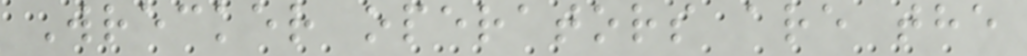Wrecker operators are the
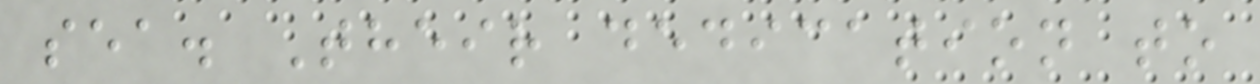sea. Their dedication to
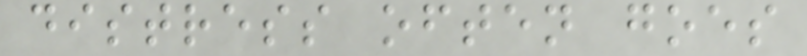distress often goes
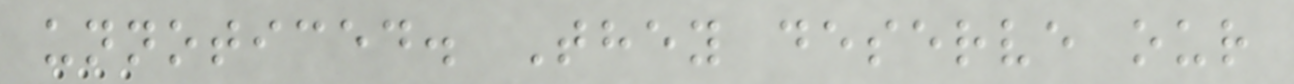unnoticed. They deserve our
